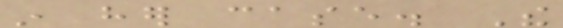in her case. The
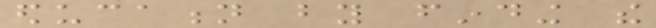education by finding the
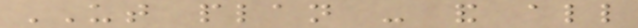UT plan - and all
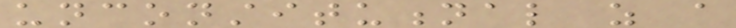unconstitutional as a
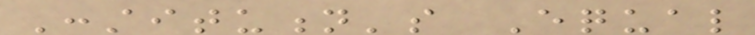Constitution's Equal
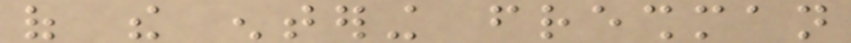of the entering freshman
